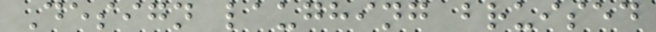Design laughing bruised
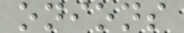onions
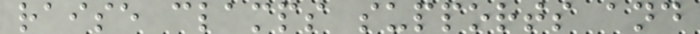raise clamps supports and
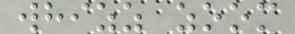whizz zoom
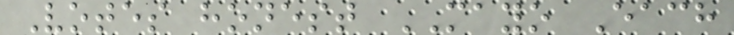Votes honest MAYO Each
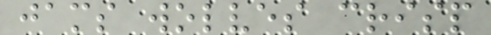jams wolves crisp
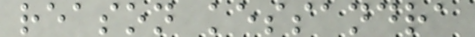reason kessandra
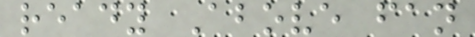ready Above fan
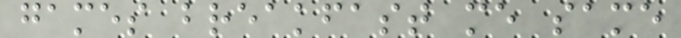games breakfast me same
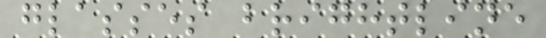glasses brightline
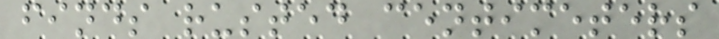finds rusted centimeters
